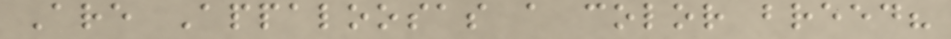Are Appaloosas a color breed?
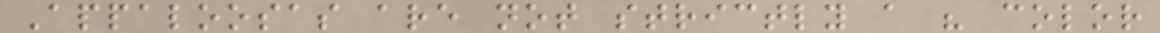Appaloosas are not strictly a " color
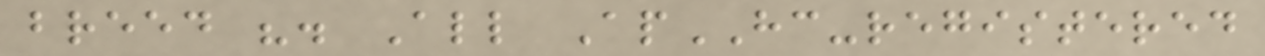breed ". All ApHC-registered
